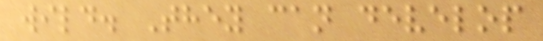wild. They can develop
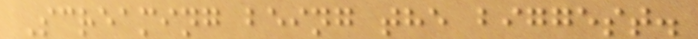Screaming being the biggest.
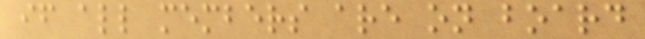if all members are on board
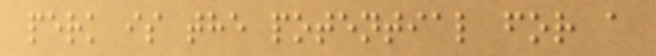perk is the potential for a
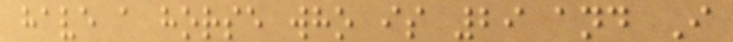have a horse who is 29 and I
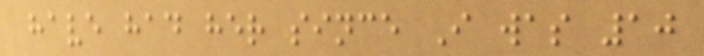have had her since I was 10
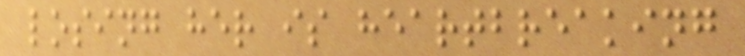losing her is heartbreaking
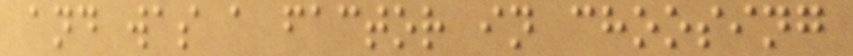and was a factor in choosing
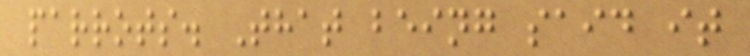parrots. That being said it
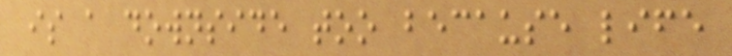is a downside too because life
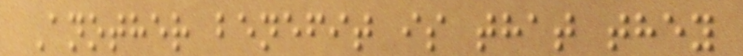Another benefit is that they
